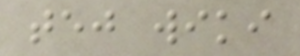tej wiki
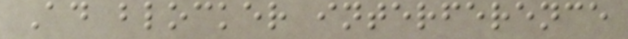Ad blocker interference
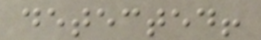detected!
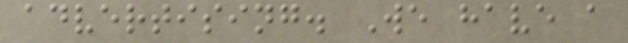advertising. We have a
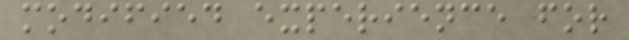modified experience for
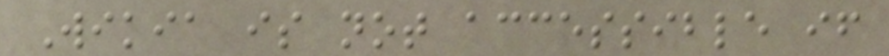Wikia is not accessible if
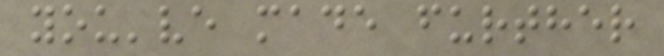you've made further
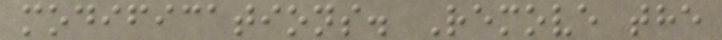modifications. Remove the
